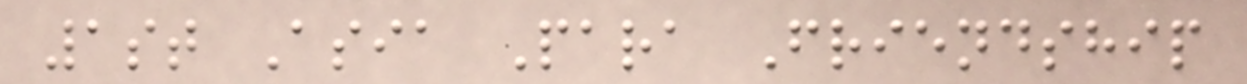1st Asia Para Friendship
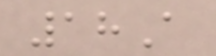18A
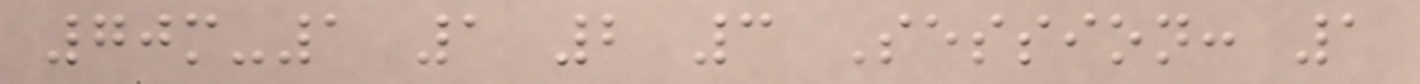70m-1 1 2 3 Session: 1
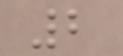2
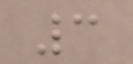3
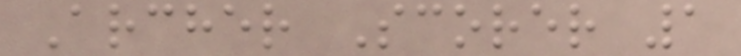Archer Scorer 1
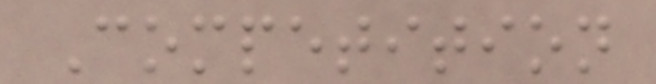Competition
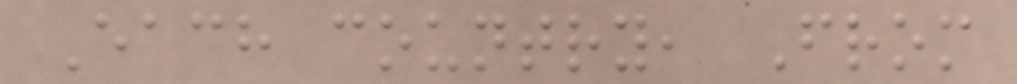Each country, From
